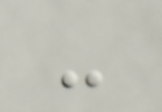-
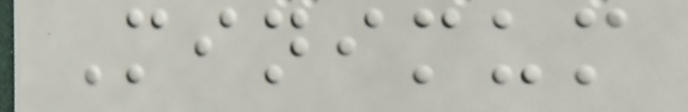Minimum
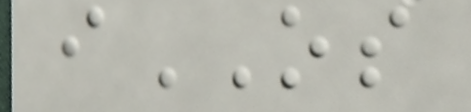iOS
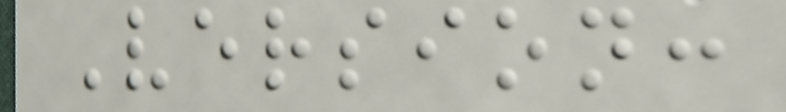Version:
